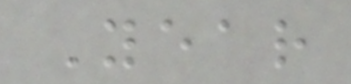Year
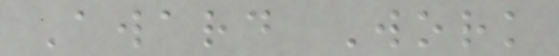Award Work
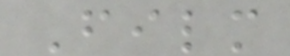Film
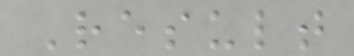Result
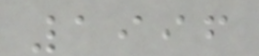1996
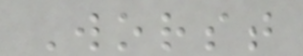Worst
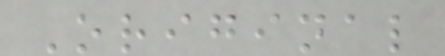Original
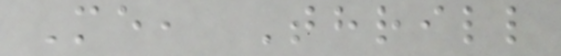Me, Thrill
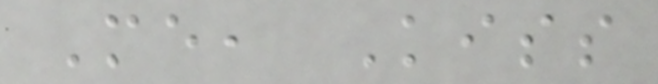Me, Kiss
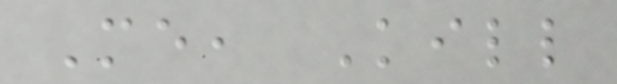Me, Kill
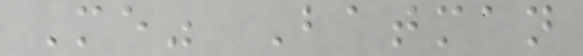Me" Batman
